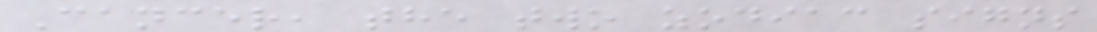Cancer, the two zodiac signs
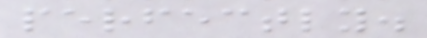perfectly.
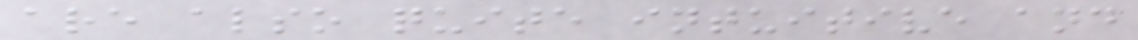are also quite intuitive and
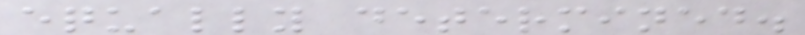equally determined.
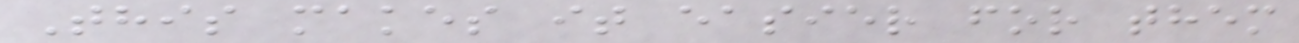This makes it easier for them
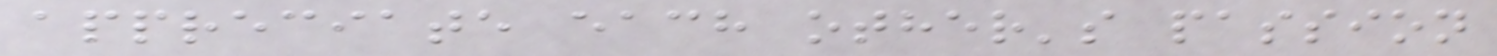appreciate each other's passion
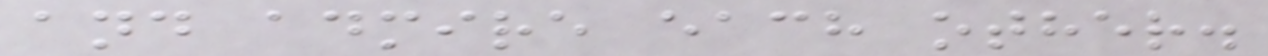and admire each other.
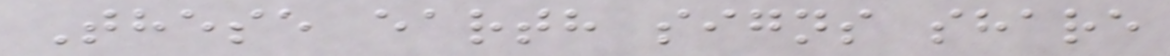These earth signs share
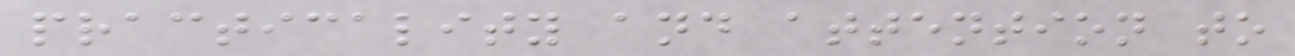practicality and attention to
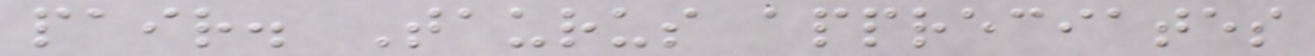pair. Taurus appreciates
